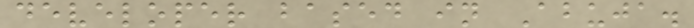developer based in Abuja.
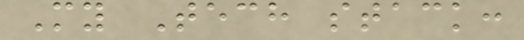My Tech stack:
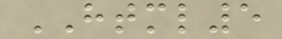HTML5
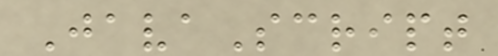JavaScript
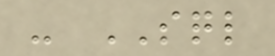- SQL
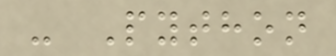- Python
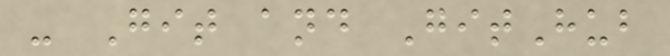- Git and GitHub
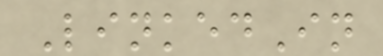LinkedIn
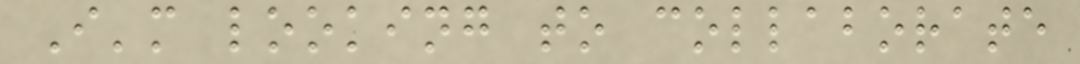I'm looking to collaborate
